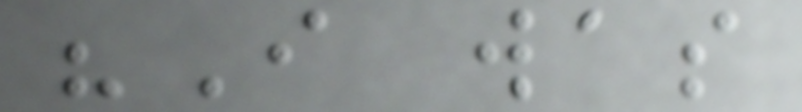"I was
